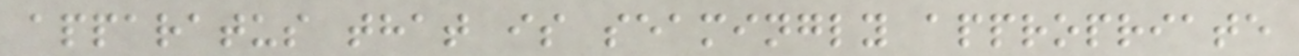apparatus that is seamingly appropriate
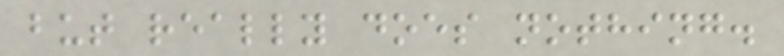but really does nothing.
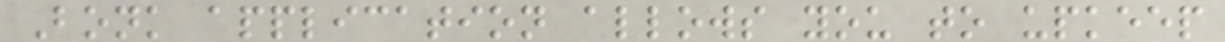Bonk application allows you to upkeep
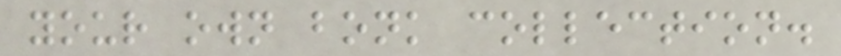your own bonk collection.
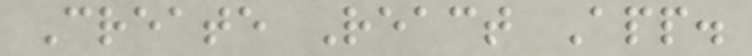Create React App.
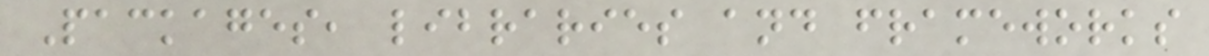Packages, libraries and frameworks
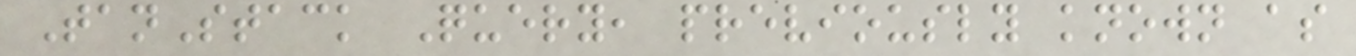TanStack Query, previously known as
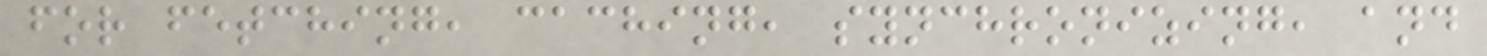for fetching, caching, synchronizing, and
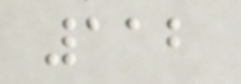112
